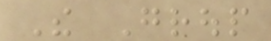The Group
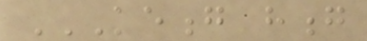KEONG HONG
